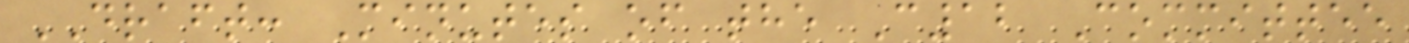DRAFT: Minutes of the C12 Committee
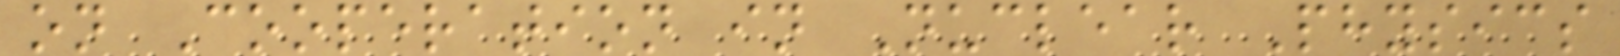on Cooperation in Nuclear Physics
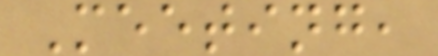Meeting,
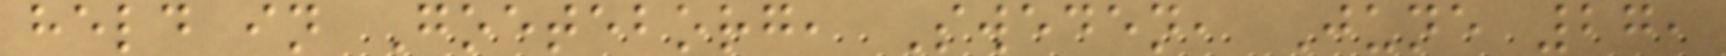held in Goeteborg, Sweden, June 27,
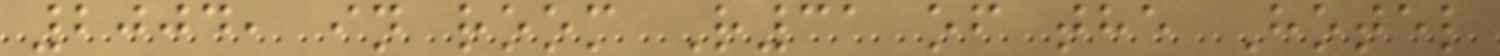2004, in room R31 of the Hotel
